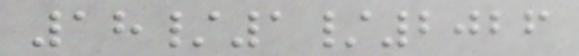18/1/2026
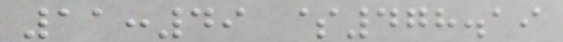11:49 $478.19
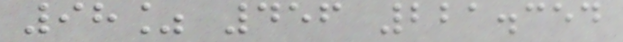98% 456 221.354
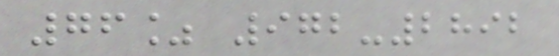76% 972-2892
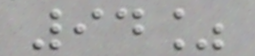94%
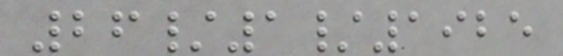26/1/1925
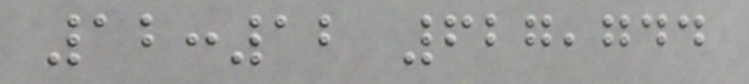12:12 627,744
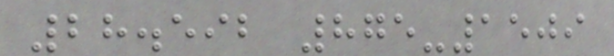28.592 875-1509
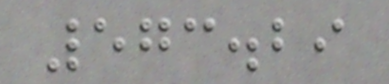573.29
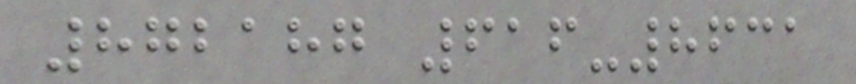872187 616-8631
